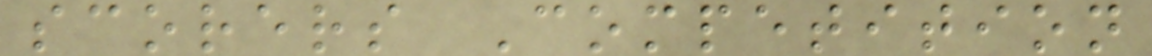scorers Competition
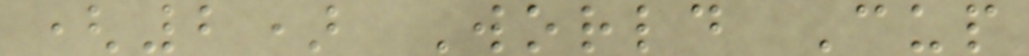(2) World Cup
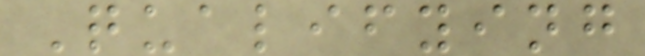Qualifying
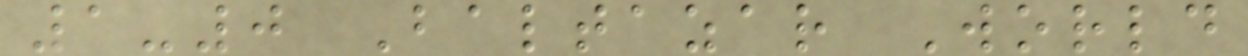1-0 Baltazar World
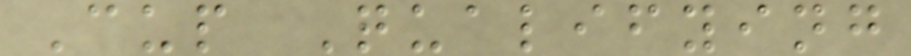Cup Qualifying
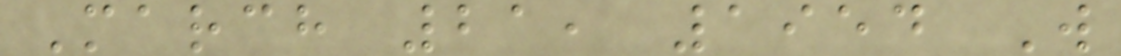March 21, 1954 W
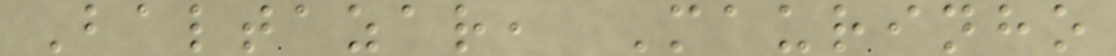Baltazar, Maurinho
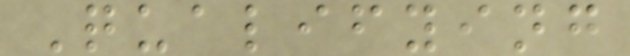Qualifying
